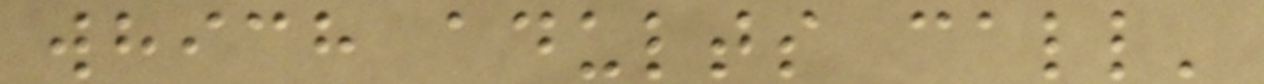which adults call'
